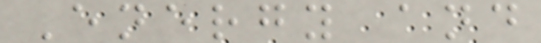Energy and
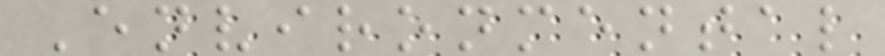Environmental
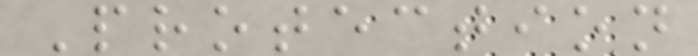Protection
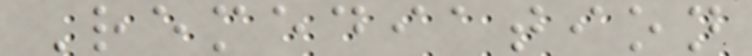Remediation
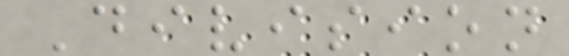Division
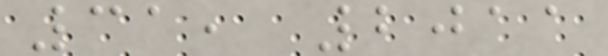31, 2011
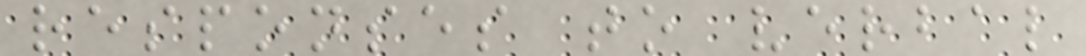responses to verbal
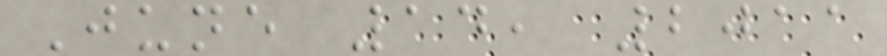June 14, 2011
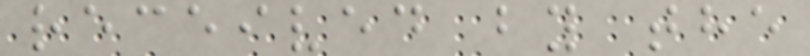received by the
